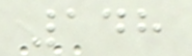148
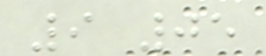9 05
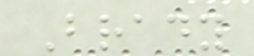Brady
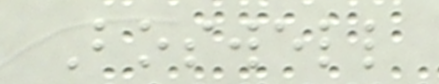Boswell
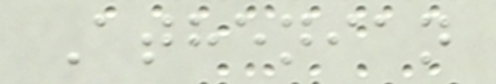Athenian
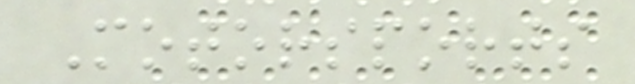Motorsports
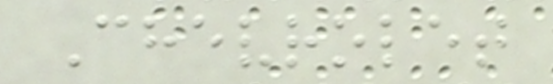Chevrolet
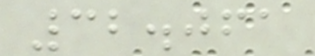32.061
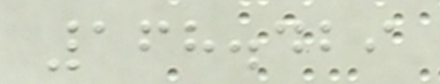168.429
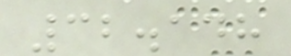32.148
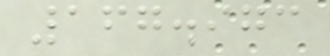167.973
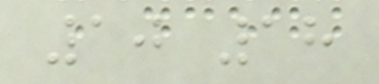10 18
